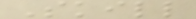Skill
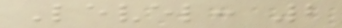Level: 2
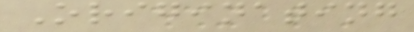Originating
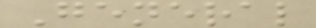General
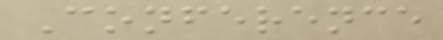Conference
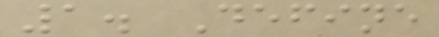1. Define
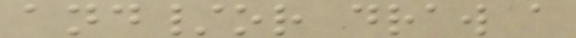and/or draw a
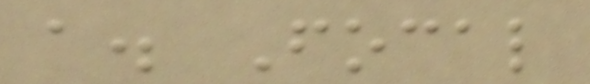a. Focal
